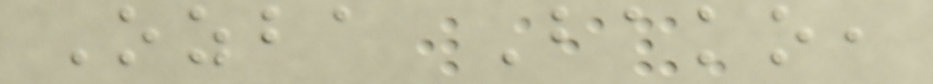Ozba Bako,
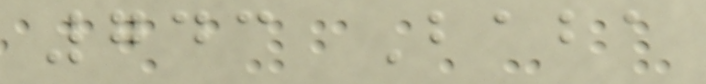743 Baba
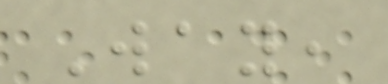Way,
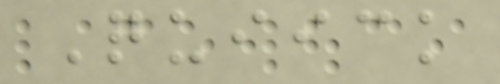Quiick
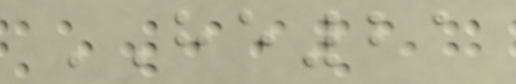HE21
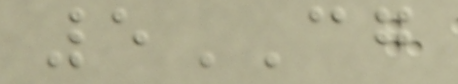5CG
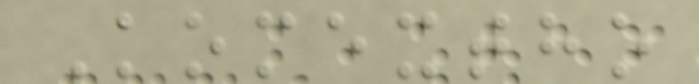Komextho
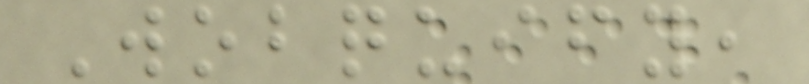Wobquify,
